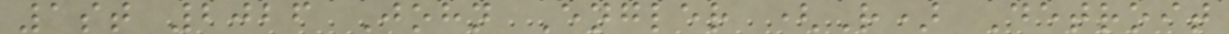1st 2026 John Engler (R) Detroit
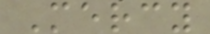Mercy
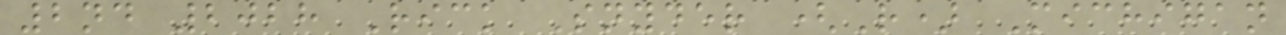2nd 2028 Rick Snyder (R) Michigan
